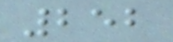252
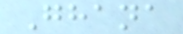Ghana
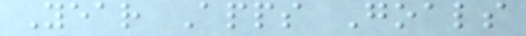Year Apps Goals
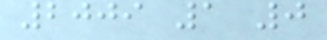2009 1 0
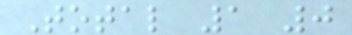Total 1 0
